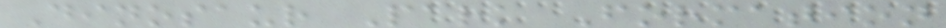Dinosaur Park Formation
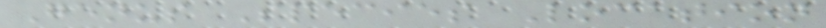Genus Species Location
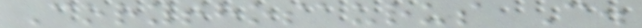Corythosaurus C.
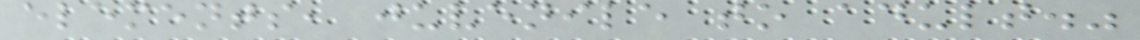elements, juvenile to adult."
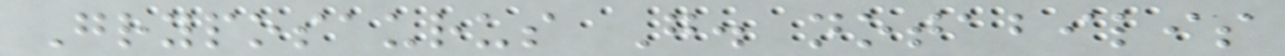Gryposaurus G. notabilis
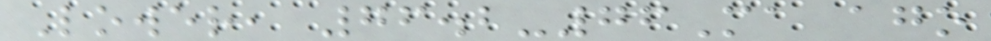Lower, 76.2-76Ma ago
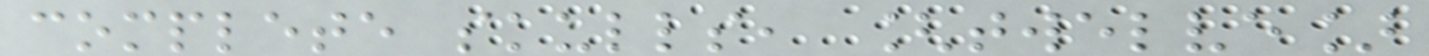complete skulls, [twelve]
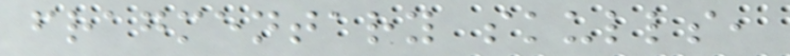fragmentary skulls,
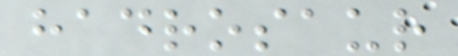hadrosaur
